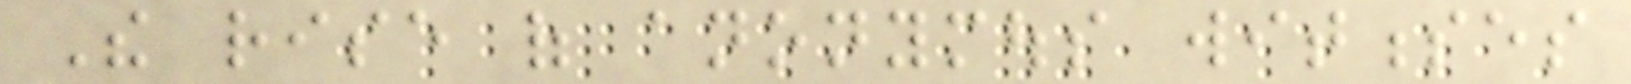The rise of anonymous witnesses
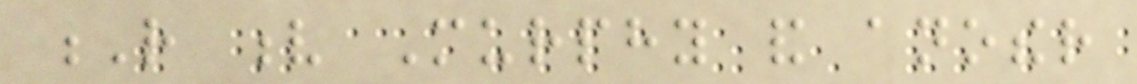R v Murphy and another
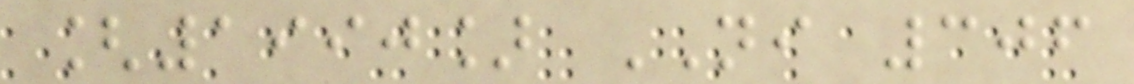[1990] NI 306
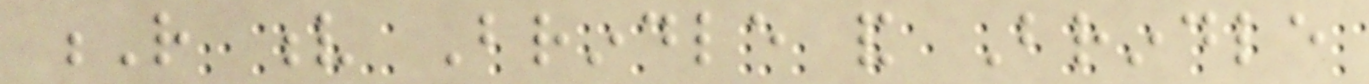R v Brindle and Brindle
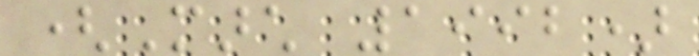(March 1992)
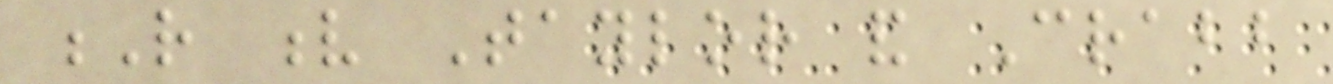R v Taylor and Crabb
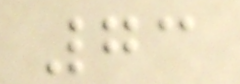73
